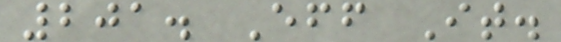201. Eff It.
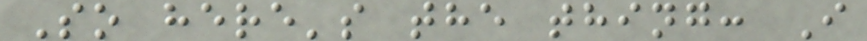So here's the thing: I
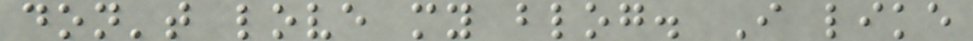don't love my blog. I like
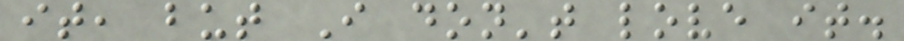it, but I don't love it.
